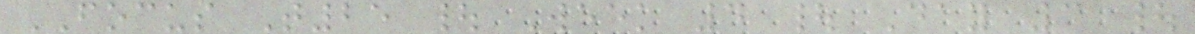FOCUS T25 | Week 4 | Day 3 |
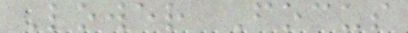Lower Focus
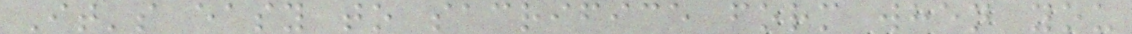It's easy to sacrifice form when you
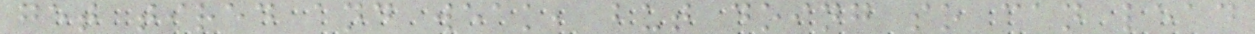get tired and weak, but doing so can lead
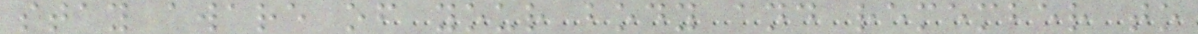stay aware of your body and remember to
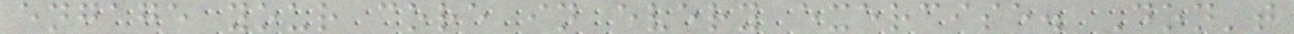engage your core in every exercise. Don't
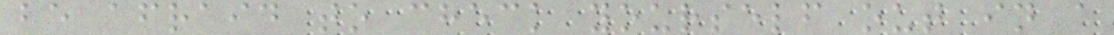be afraid to check yourself out in a
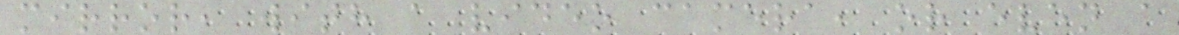mirror, with a video camera, or even a
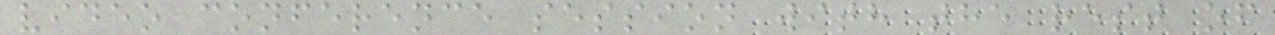video conference session with the rest of
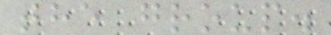the group.
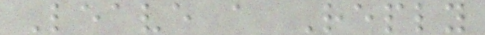Leave a Reply
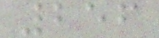256
